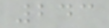243
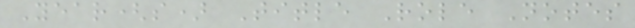Year(s) Title Role Notes
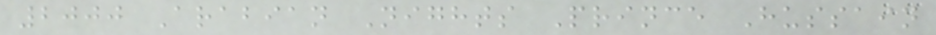2000 Arabian Nights Prince Hussain
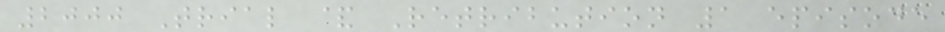2000 Trial & Retribution 1 episode
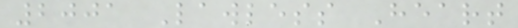2001 Lawless Heart
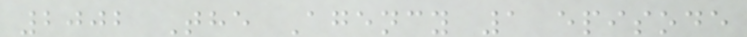2002 The Agency 1 episode
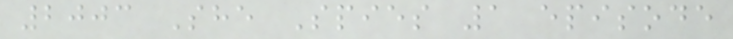2003 She Spies 1 episode
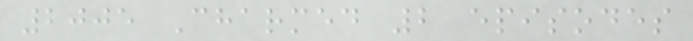2005 Charmed 2 episodes
